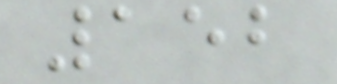152
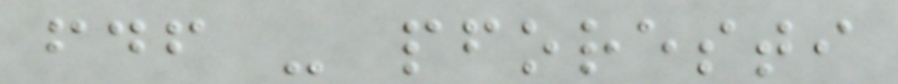fdf - pforesti
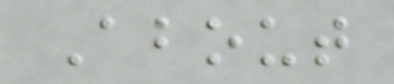About
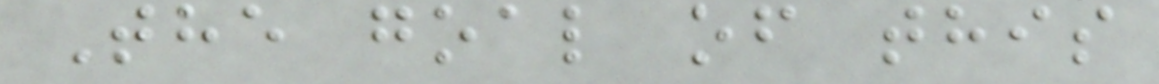The goal of this
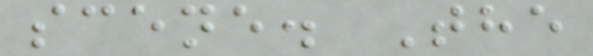scene. The
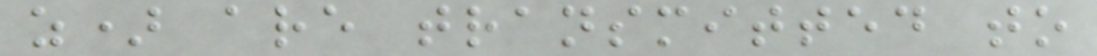z) are transmitted to
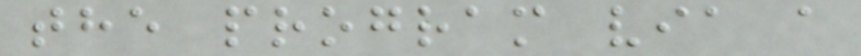the program via a
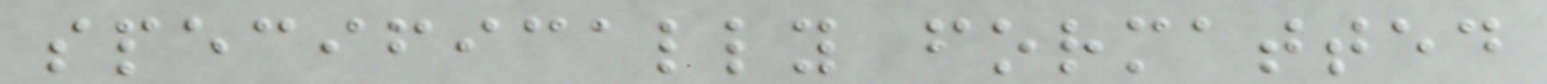specifically formatted
